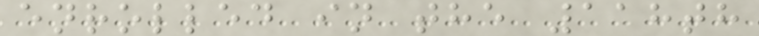enrolled in the 118th
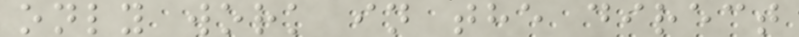only work in the direct
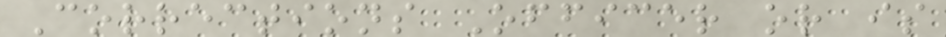Corrections Officer or is
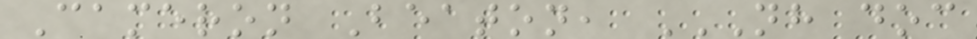Cameron Beaton, NH DOC
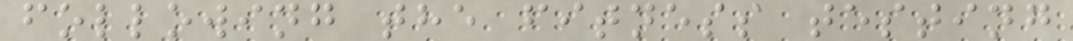following the fitness testing
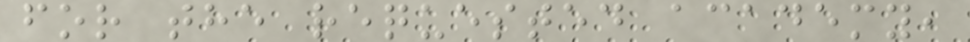for the requested academy,
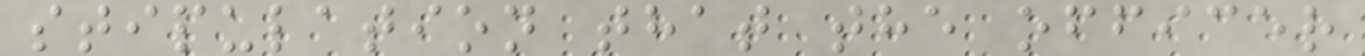stipulation that the officer
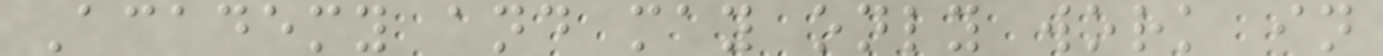Academy and may only work in
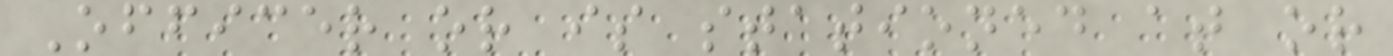Officer or is stationed at or
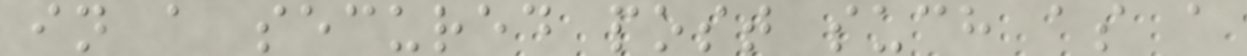in a secured post such as a
